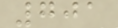701
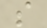s
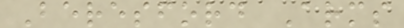Beresford Arms
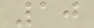10
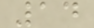14
